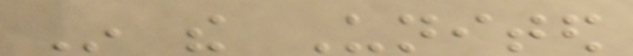In the United
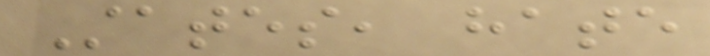States, hate
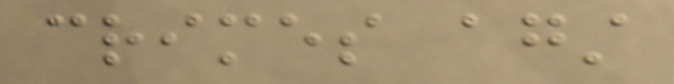crimes against
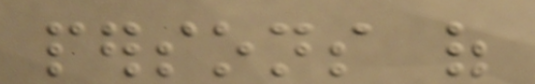persons of
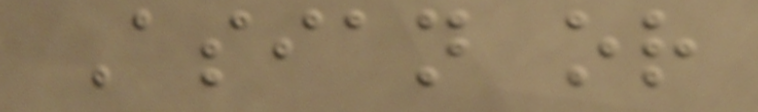Asian or
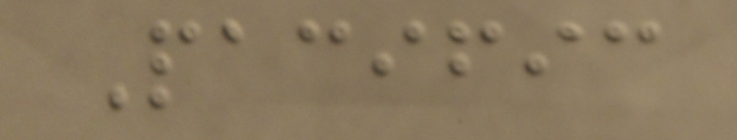Pacific
